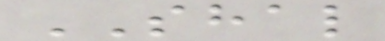SHAL
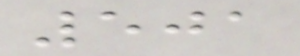501
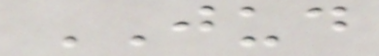JUD
